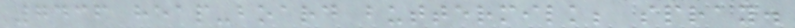7436 heap-board buttermilk; spray.
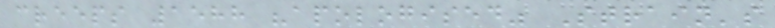creeps 1588 "apologised" Strain's
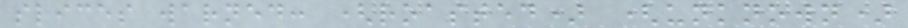slices warned: (roasted) (unknown)
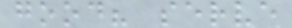good? serve
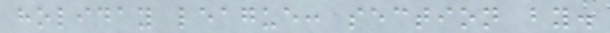holiday league: section by.
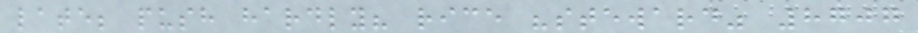late; push hardly? rice "steward" 8707
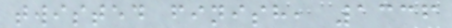twisted finish, 1336
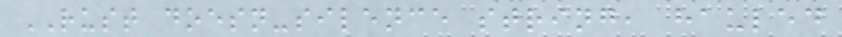RUST doesn-silence string, hauled
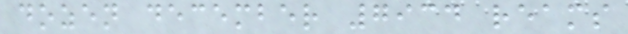dozen december 7934 reams
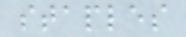staples
